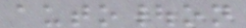auto|on
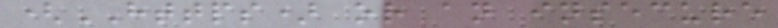(HTTPS) or an insecure
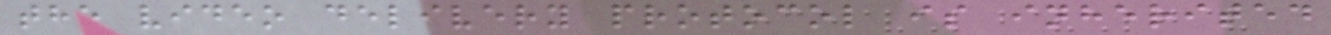the video delivery protocol is inherited
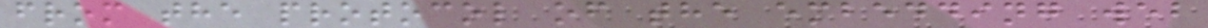from the protocol of the embedding web
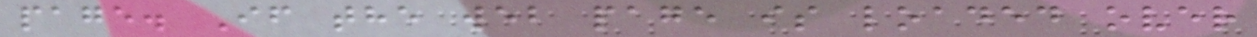page. If the web page is loaded over
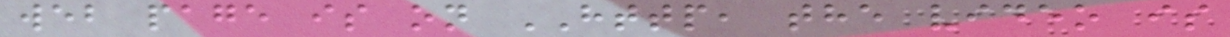web page is on HTTP, the video is
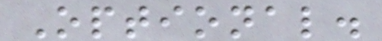Optional.
